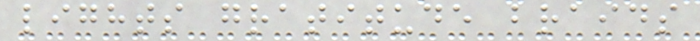lights gratitude braids
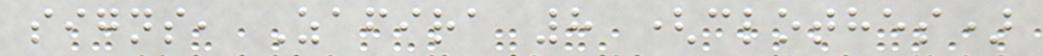signs, Zafira 8 (clothes)
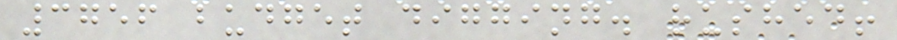3756 budget digging. rushed!
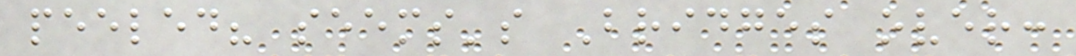peeled? seems's Bridges over:
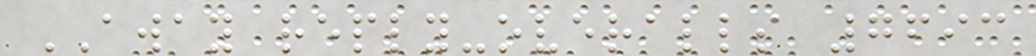AWAY reply-overalls 7693
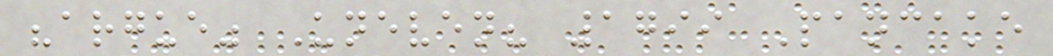"argue" Uneven? 1799 Pancake
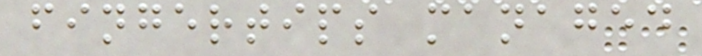fingertips managed
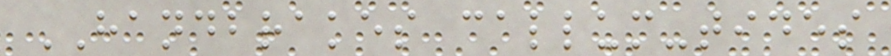HANDBRAKES callum-tides
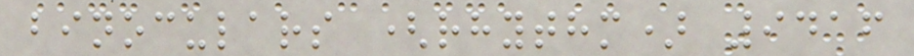binoculars (rhythm) 9416
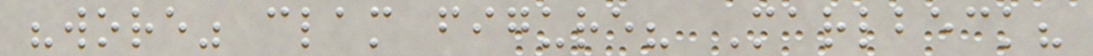"wore" clam figure? Marlbeck?
